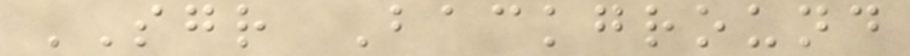SGR Background
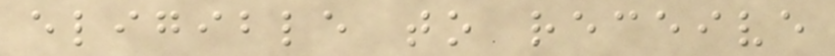eligible to receive
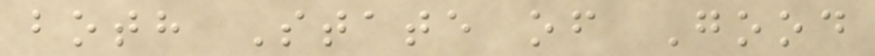both State of Good
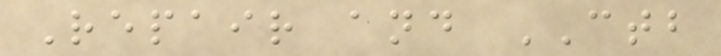Repair and CTB
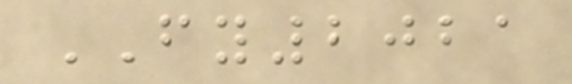FY2021
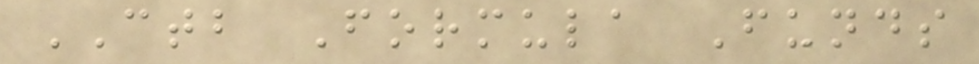CTB Formula Funds
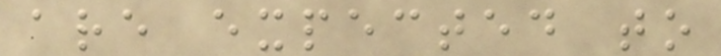are expected to
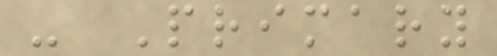- Primary
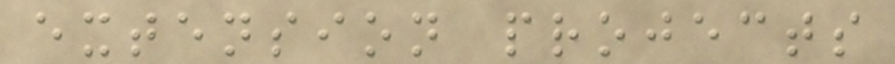extension projects
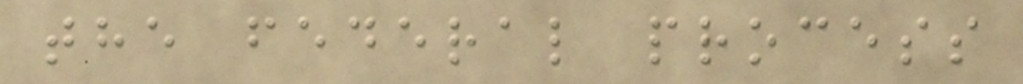the federal process
